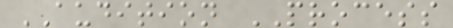AUDITION PROCESS
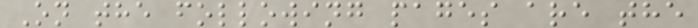On the following pages are the
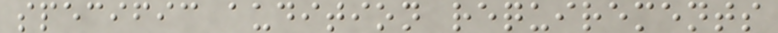specific audition requirements
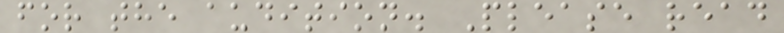for the audition. Please read
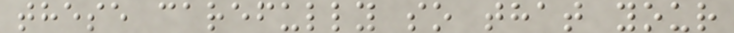these carefully so that your
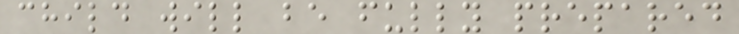child will be fully prepared
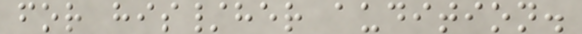for his/her audition.
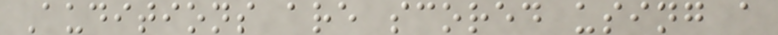Auditions are scored using a
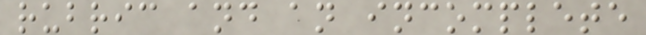rubric and an incomplete
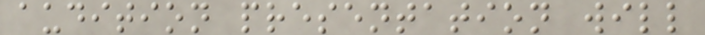audition presentation will
